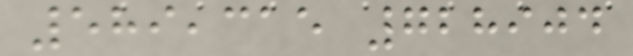589,315 728904
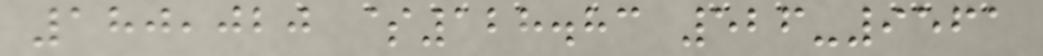180,020 $128.83 526-9561
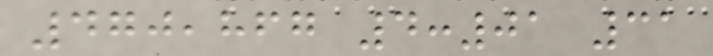470,867 4:01 31
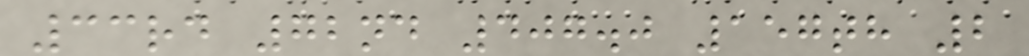33rd 72nd 407.0 157th 2
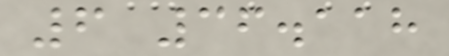6 36.118
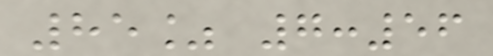85% 7:56
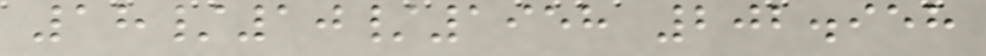18/10/1958 202.958
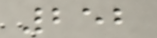252
